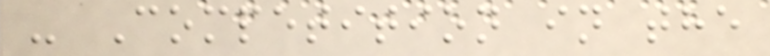- Competition in the
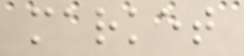market
